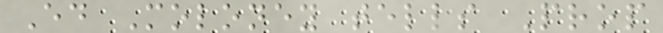Ed Moloney tells Prop
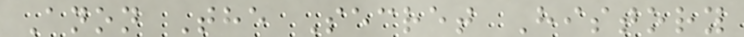Anon The Secret History
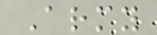Army
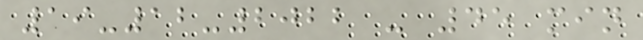19-12-2022 - 45 min
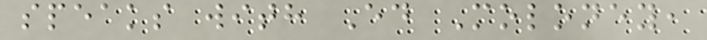speaks with Ed Moloney,
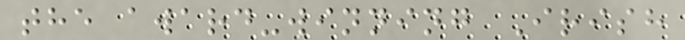the award-winning Irish
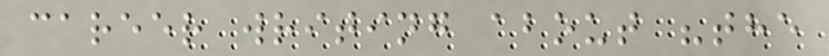career writing about "the
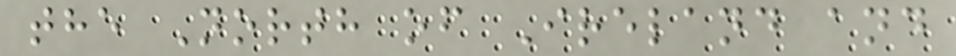the North of Ireland and
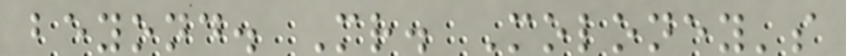beyond. Mr. Moloney's
